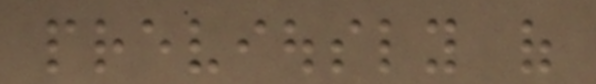previously of
